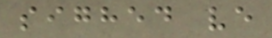sighed ve
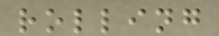rolling
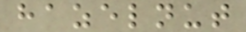hazelnut
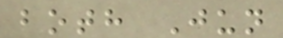both Jun
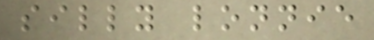silly lonnie
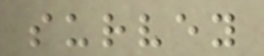survey
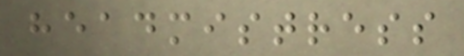headmistress
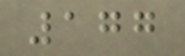177
